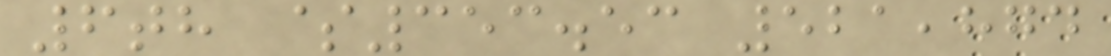6th $353.53 521,874
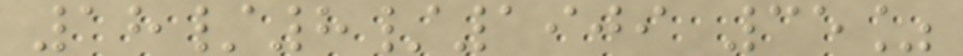18/8/1909 35%
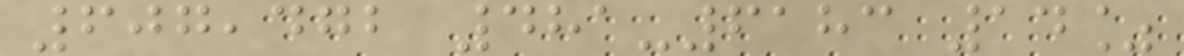607,472 481-6183 14%
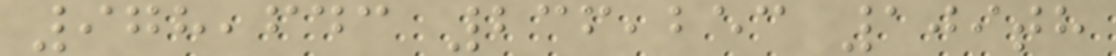978,643 236,253 109th
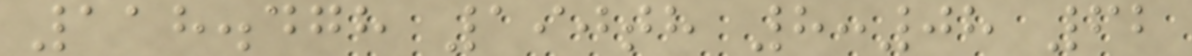118.478 190th 8:08 62
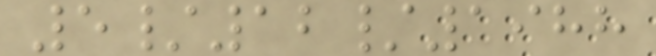5/12/1988
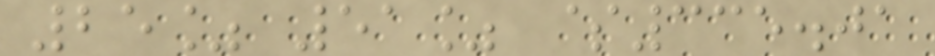25% 51% $335.01
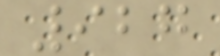927
